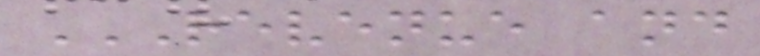REVENUE AND
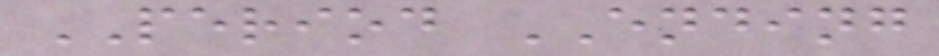PERIOD ENDING
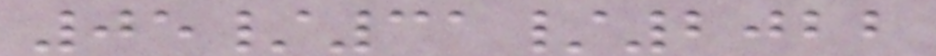05/31/2022
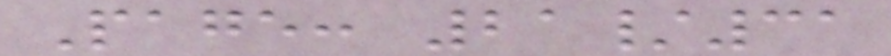Page: 21/31
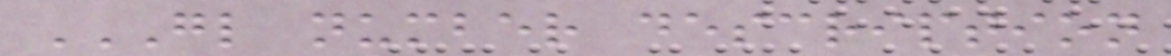GL NUMBER DESCRIPTION
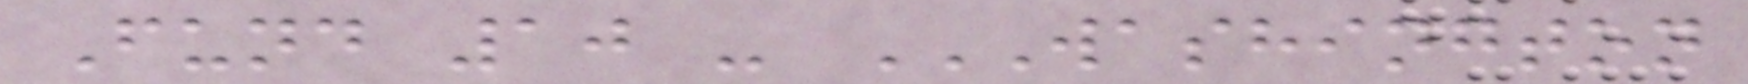Fund 10 - WASHINGTON
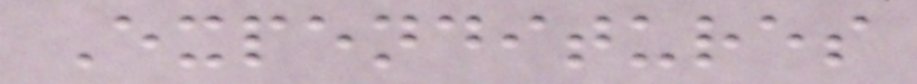Expenditures
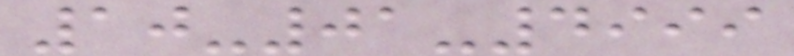10-01-4999
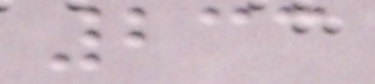233
